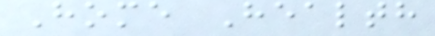Home Health
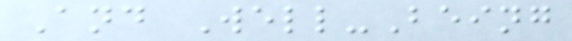And Well-Being
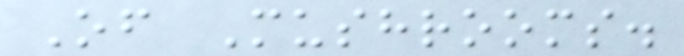Of Mushrooms.
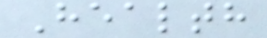Health
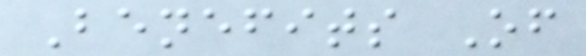Benefits Of
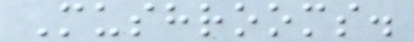Mushrooms.
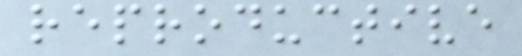reproductive
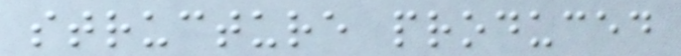structure produced
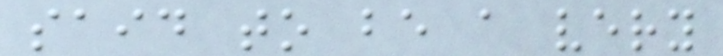said to be a very
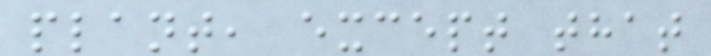plant, except that
